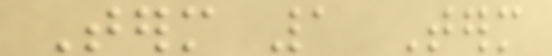Term 1 Term
